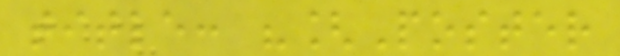title: "[Poster
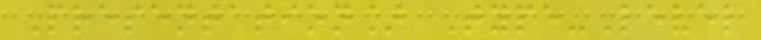Presentation] Type-Level
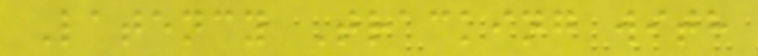Latency Tracking with
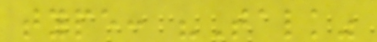type: "Talk"
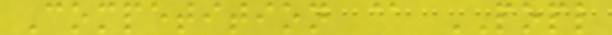Competition @ POPL
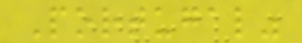Portugal"
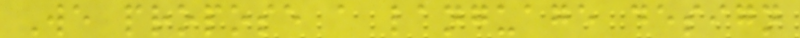We propose a language design
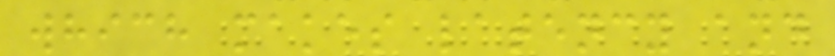which makes latency and
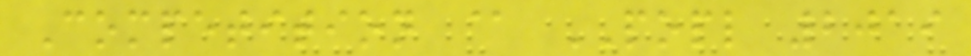Competition @ POPL 2019
